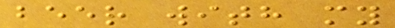beer with my
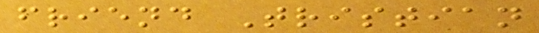friend Tristian
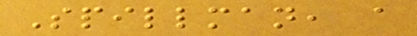Spillman, a
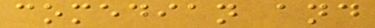comedian and
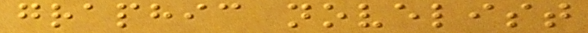graphic novelist
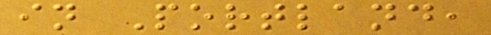in Portland,
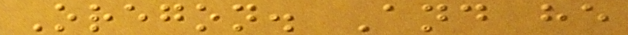Oregon. And he
